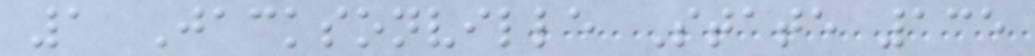1 Jacksonville State 135
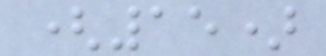(15)
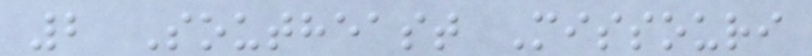2 Southeast Missouri
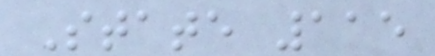State 115
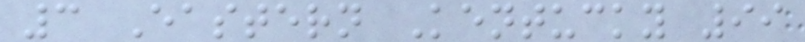3 Eastern Kentucky 99
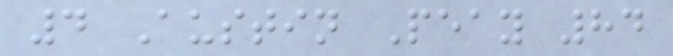4 Austin Peay 84
